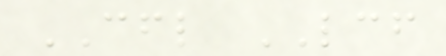CFL LCF
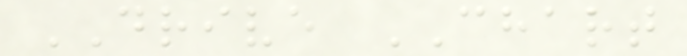DRIVE CHART
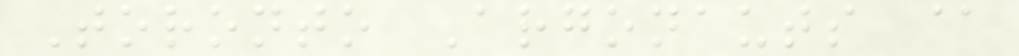Toronto Argonauts @
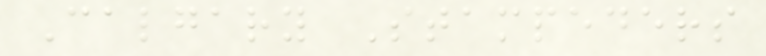Calgary Stampeders
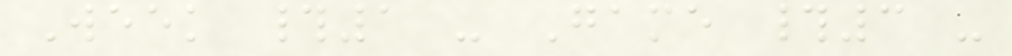Week #1 - Game #3 -
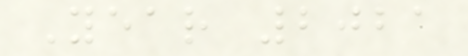Year 2021
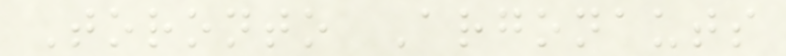Toronto Argonauts
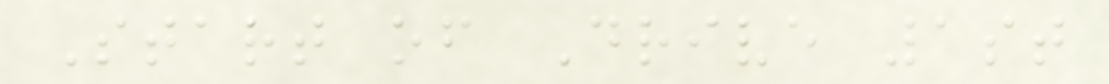Start of Drive 1st
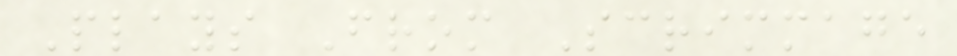Plays From Scrimmage
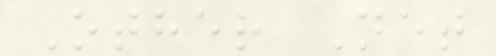Other Net
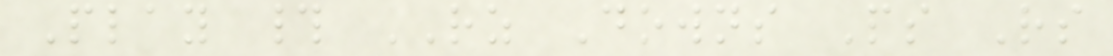Play # RZ Downs Ps Rs
